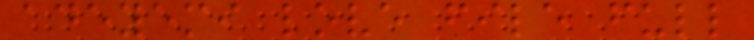adeyemi love file full
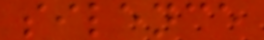silence
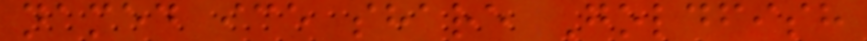named ice share Goldfish
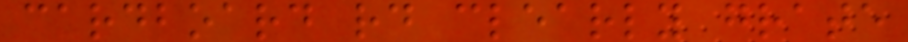cardboard rd clearly grate
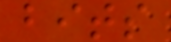bits
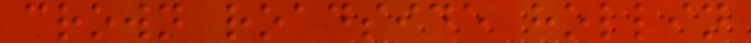crown roadside hollin
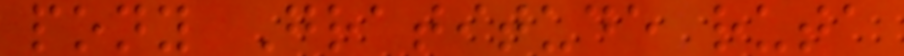pony Gratitude ruta
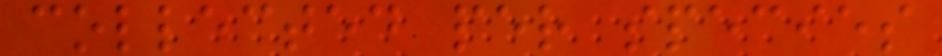collected per species
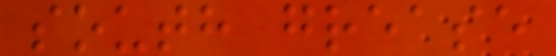south grease
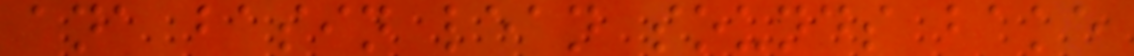ana basin lean sounds bake
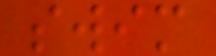swim
